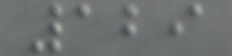129
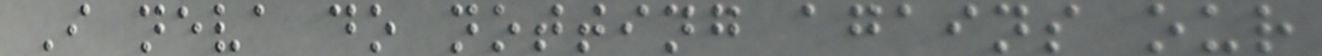I neva do notting agains our
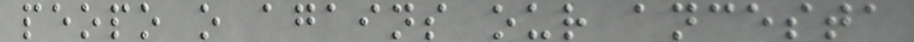peopo o agains our ancesta
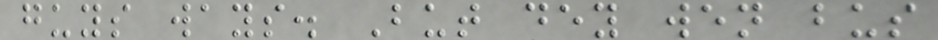guys ways. But dey wen bus
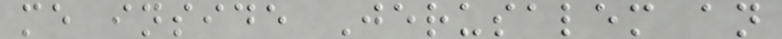me inside Jerusalem an
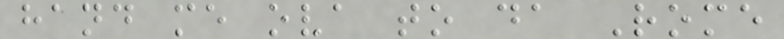hand me ova to da Rome
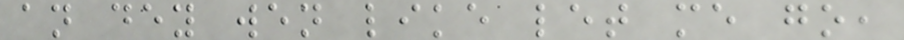an dey wen like let me go,
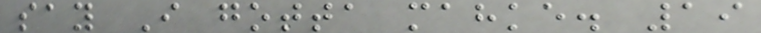say I gotta mahke. 19
